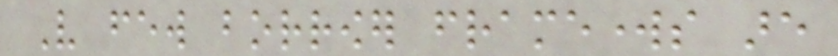Very few borrower frameworks are
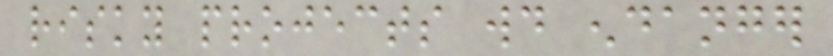risky projects would endanger
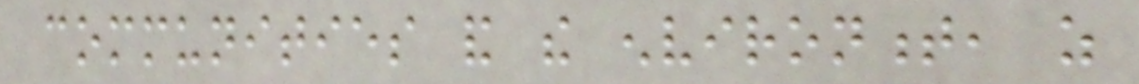communities and the environment, as
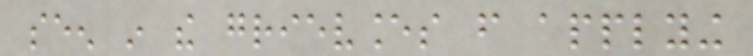seen in the grievances from applying
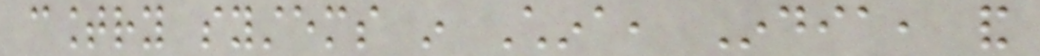country systems in China, India, and
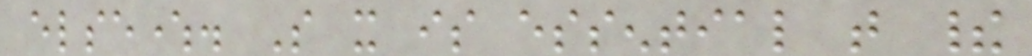elsewhere. So it is essential that their
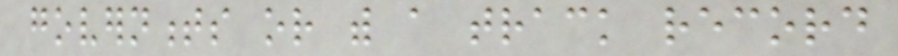governments or with a track record
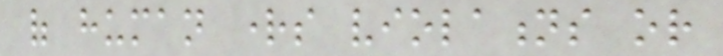of human rights violations or
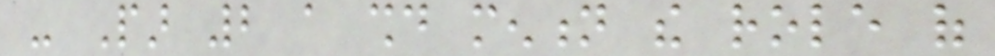- Par 2 a should mention the role of
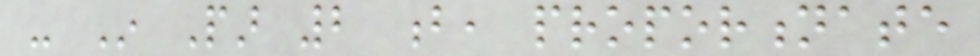- In Par 2 b, proportionate
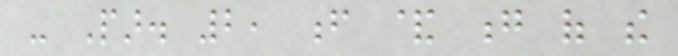- Par. 2, f & g of the
